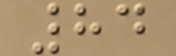84
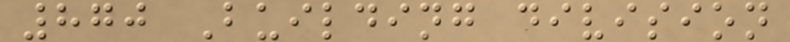870 Building division
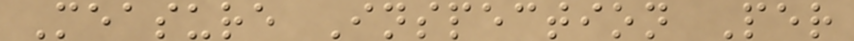Measure Inspection Per
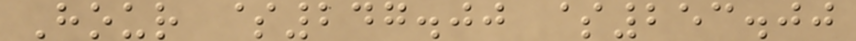Hour $247.00 $253.00
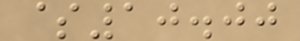$10.00
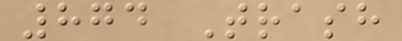874 Trash
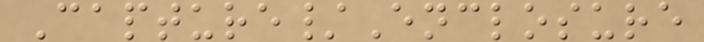Capture/Enclosure
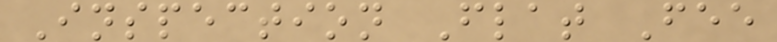Inspection Flat Fee
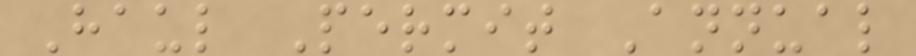Haul Permit Annual
